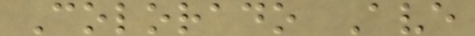Colorado Ave
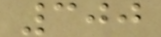300
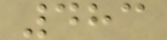483
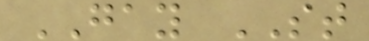GAY ST
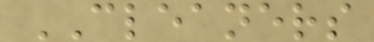CLEANERS
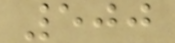500
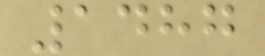1487
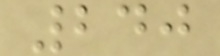240
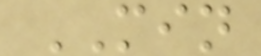MIN
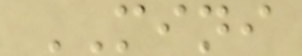MINI
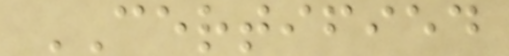CERTIFIED
